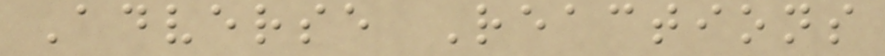Adverse Reactions
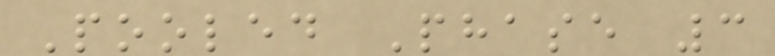Pooled Phase 3
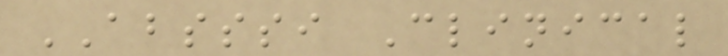ABSSSI Clinical
